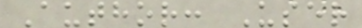Author: User
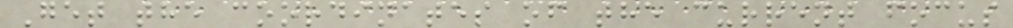Get the coordinates of the current focus
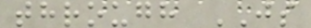through JS
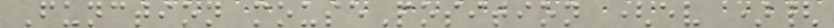Function mousePosition (ev ){
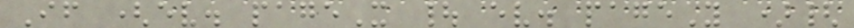If (ev. pageX | ev. pageY ){
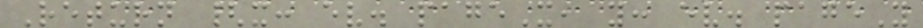Return {x: ev. pageX, y: ev. pageY
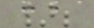};
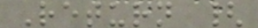Return {
